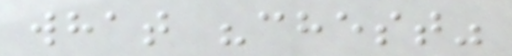what "chest"
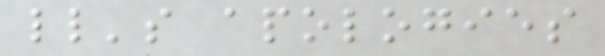ll's apologies
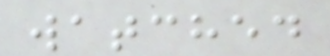watched
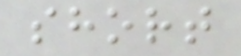short
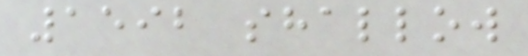1592 shallow
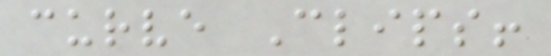curve Clips!
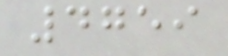4759
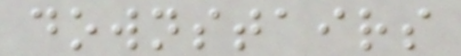downstairs
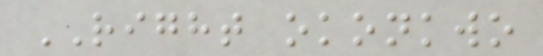RIGHT okonkwo
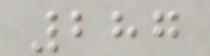287
